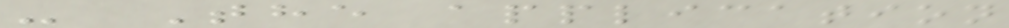- The application
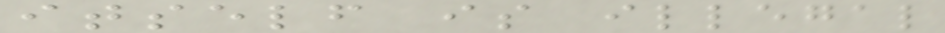itself is illegal
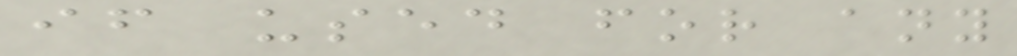if used for any
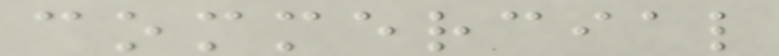commercial
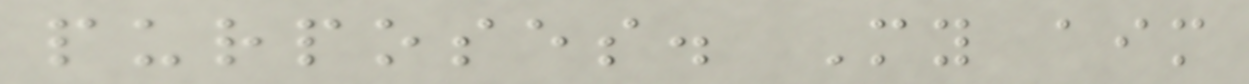purposes. My aim
